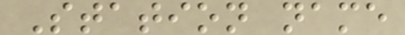Station name
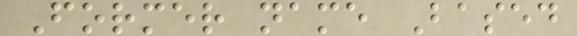Former name Based
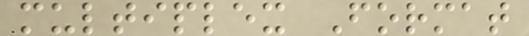multiplex Format
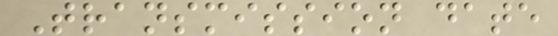Transmission date
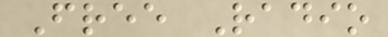Free Radio
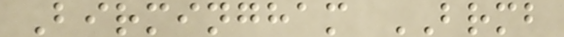Birmingham BRMB
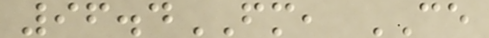96.4FM, CE
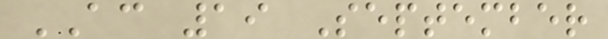AC 19 September
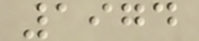1974
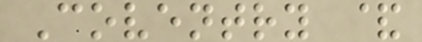Coventry &
